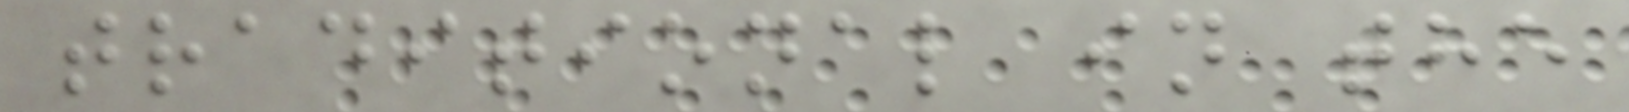traditional in the
